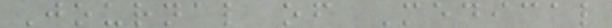Journal of Medical
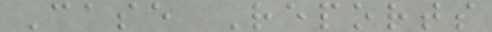Case Reports
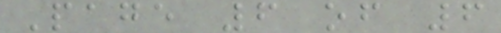Page 6 of 6
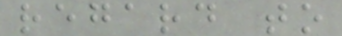regard to
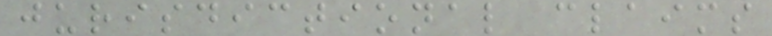jurisdictional claims
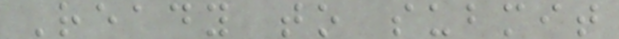Ready to submit
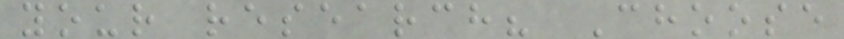your research? Choose
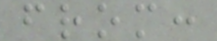from:
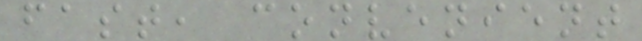fast, convenient
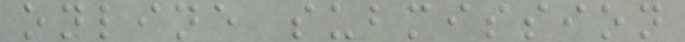online submission
